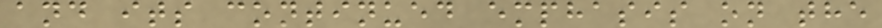and its continued emphasis on the
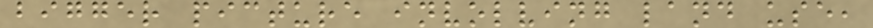bigger picture involving land use,
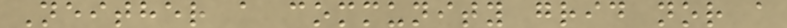Neither a community grid nor a
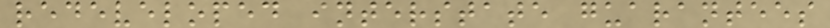redeveloped interstate guarantees
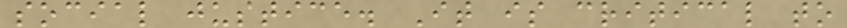social justice. It is critical to
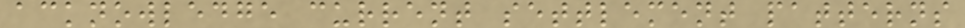acknowledge current settlement patterns
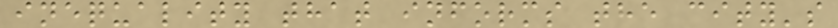inequality that informs the city's
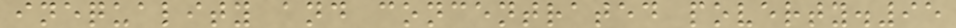inequality and concentrated poverty.95
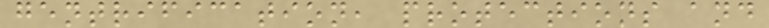gentrification, protections and
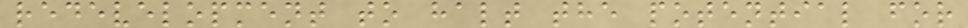redevelopment to halt the potential for
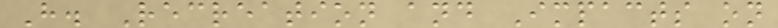H. Recreation and Impacts on
